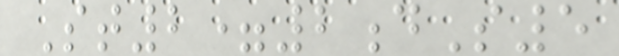St2=2dS5
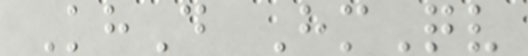KhD HmQv
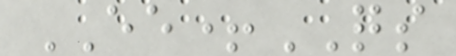EE+QS
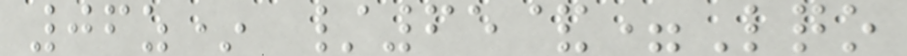06z* /65&=Lqo
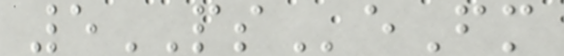5PSeFm
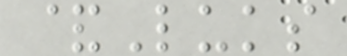&Luks
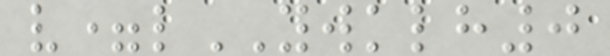v=lYWKLH0
